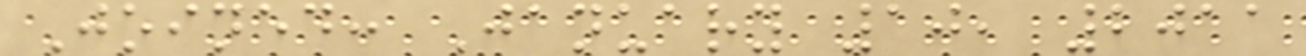Joined: January 10, 2011
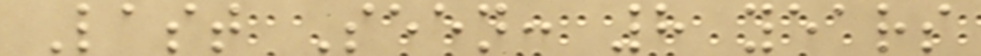Last Seen: 8 years
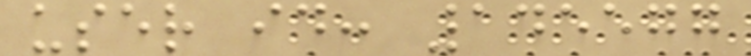user id: 145577
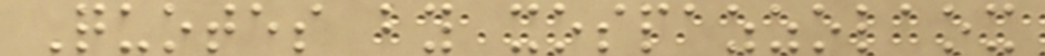Quotes by xospazzolaox
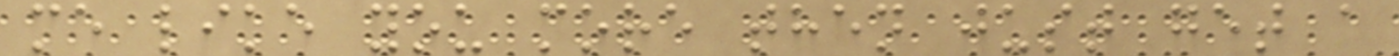me like you more then just get a
